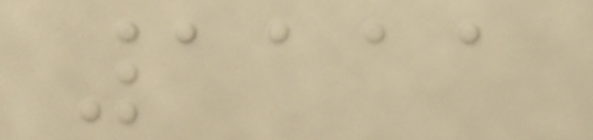1111
